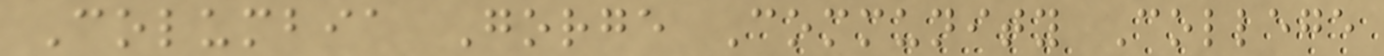Columbia Gorge Community College
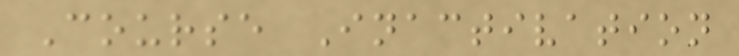Course Inactivation
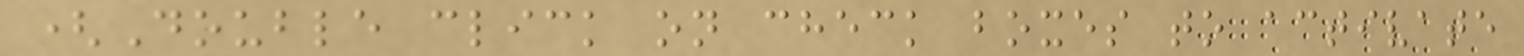(Double click on check boxes to activate
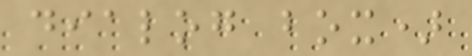dialog box)
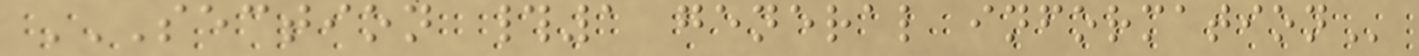SECTION #1 GENERAL INFORMATION
